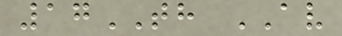17TH AV
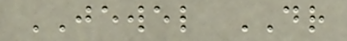JEWEL DR
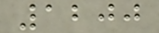1200
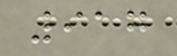917
